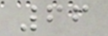66
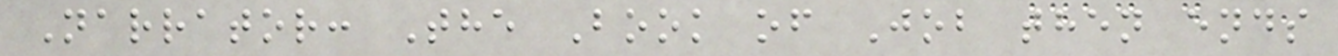Narrator: The Book of Job then ends
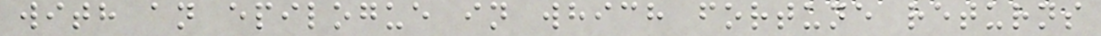with an epilogue in which fortune returns
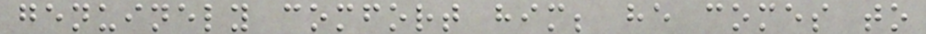genuinely comfort him; he comes to
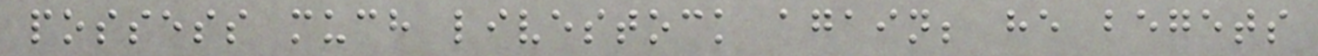possess much livestock again; he begets
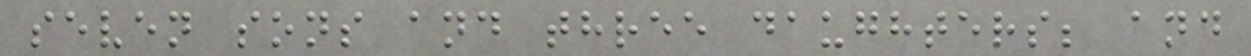seven sons and three daughters; and
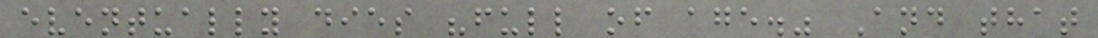eventually dies "full of age." And that
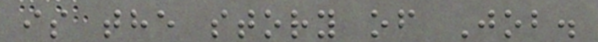is the story of Job.
